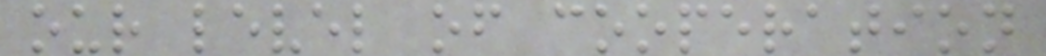our level of cooperation
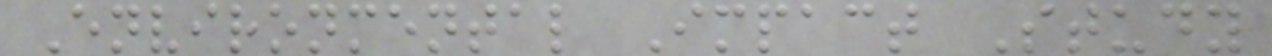Environmental Impact Study
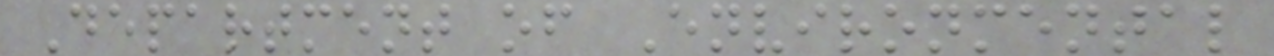Department of Environmental
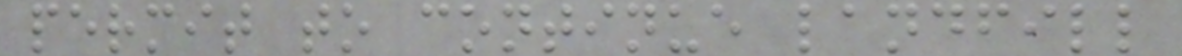permit to continue landfill
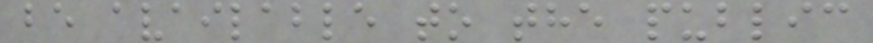be available to the public
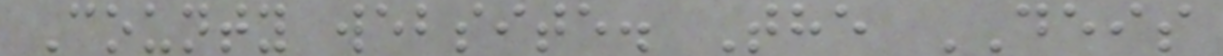County website. The DEIS
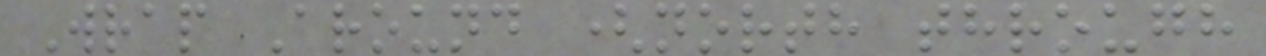Wrap Around (north through
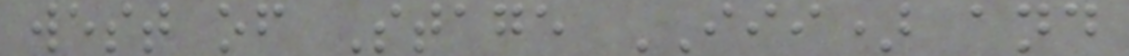west of Stage III) and
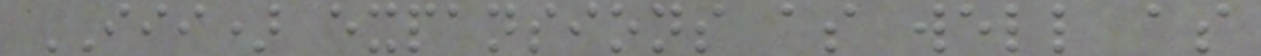III) expansions as well as
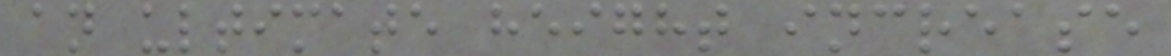an ultimate height increase
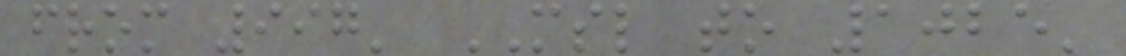from 997' MSL to 1025'
